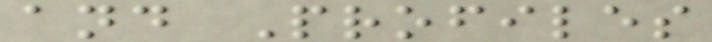and Profiles
